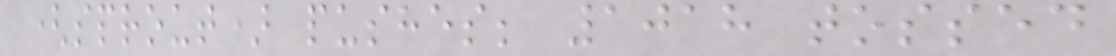(sprout) pushes; 1018 tossed
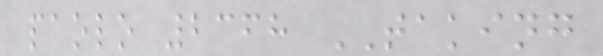paolo 2368 TAKING
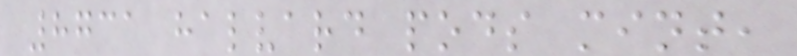8731 halvard pods mint,
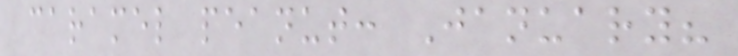caramel peanut: January?
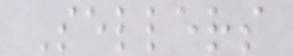Sellers
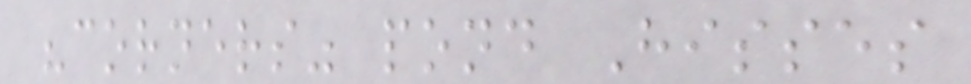"corners" pond Hisses
